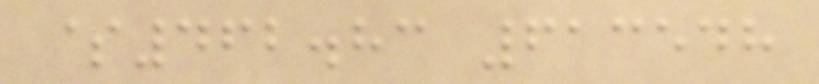$462.83 613548
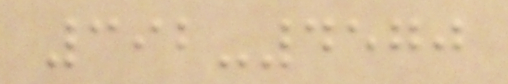392-4570
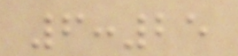6:25
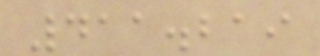411.219
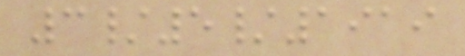3/5/1919
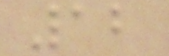12
